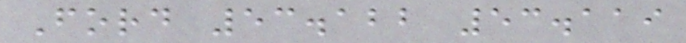Ford 53.122 53.119
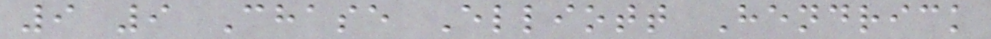9 9 Chase Elliott Hendrick
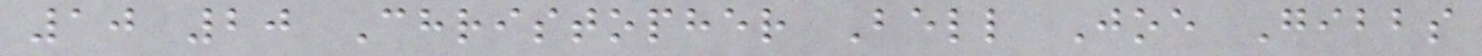10 20 Christopher Bell Joe Gibbs
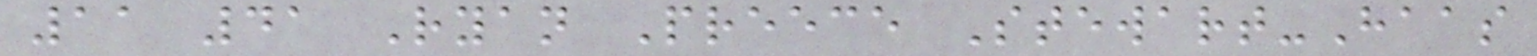11 41 Ryan Preece Stewart-Haas
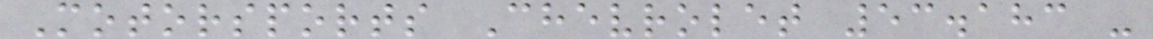Motorsports Chevrolet 53.183 -
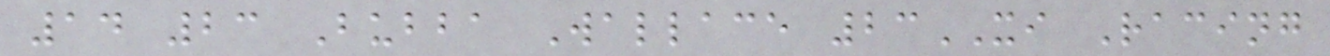14 23 Bubba Wallace 23XI Racing
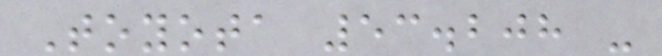Toyota 53.208 -
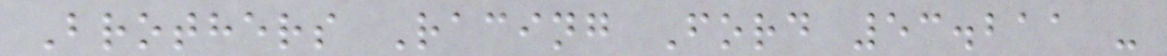Brothers Racing Ford 53.211 -
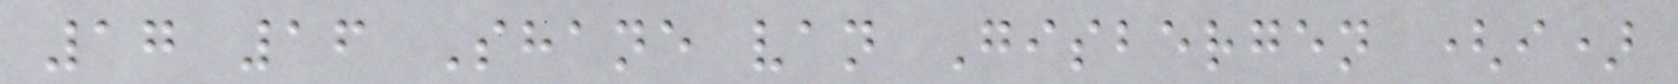17 16 Shane van Gisbergen (i)
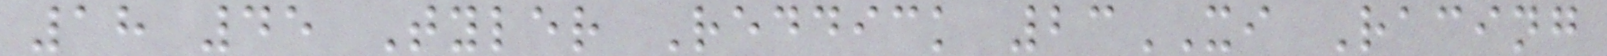18 45 Tyler Reddick 23XI Racing
